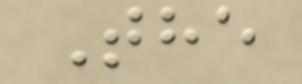The
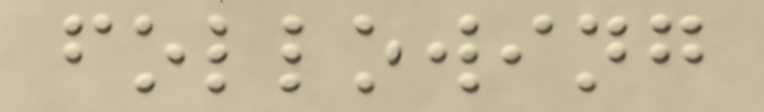following
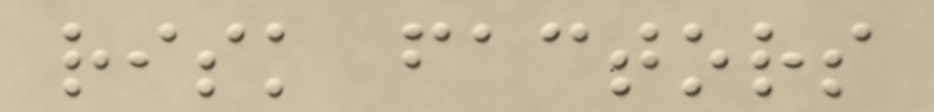risk factors
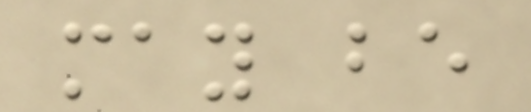may be
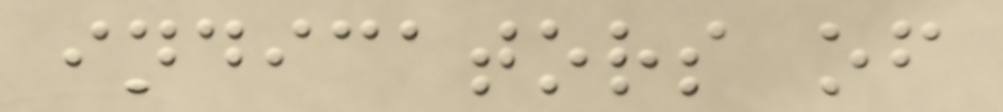indicators of
